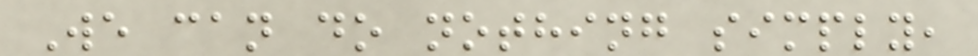We can do nothing simply,
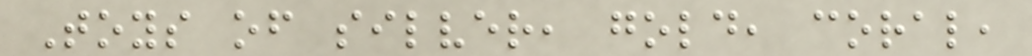Toys of silver, gold, coral,
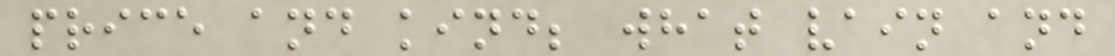price and kind; what vain and
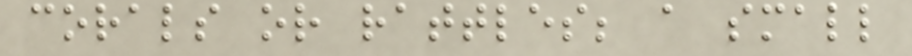corals or rattles; a small
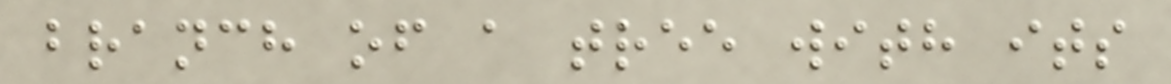branch of a tree with its
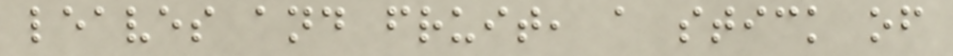leaves and fruit, a stick of
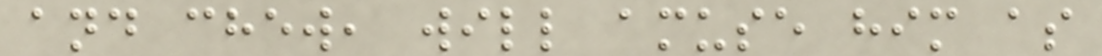and chew, will amuse him as
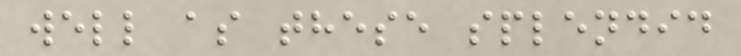well as these splendid
